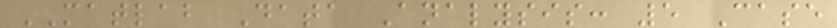MATLAB Data Analysis: 5 Case
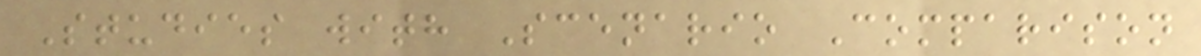Studies with Scenario Comparison
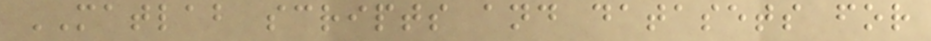MATLAB scripts and datasets for
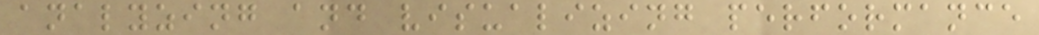analyzing and visualizing performance
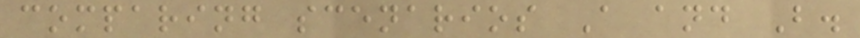comparing scenarios A and B.
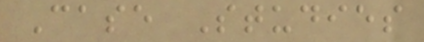Case Studies
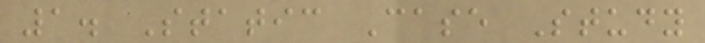1. Static Case Study
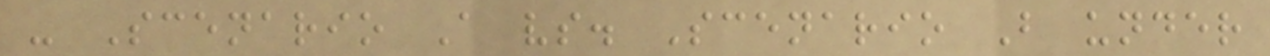- Scenario A vs. Scenario B under
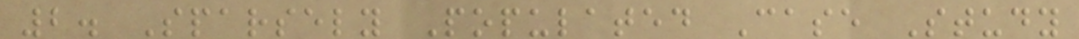2. Sparsely Populated Case Study
